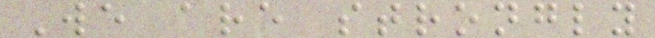We are strongly
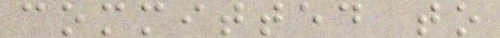committed to
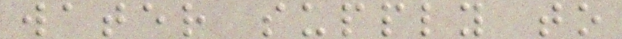water supply to
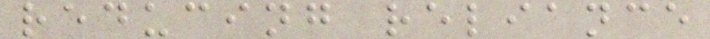reducing reliance
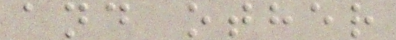and other
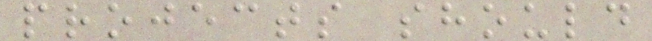projects should
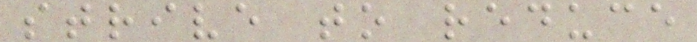strive to reduce
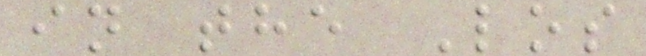in the Los
